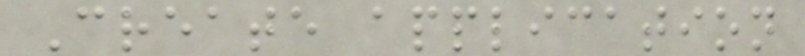Create application
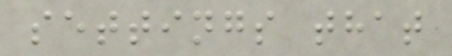settings that
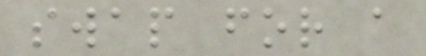swap for a
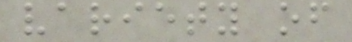variety of
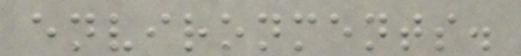environments.
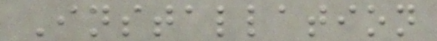Installation
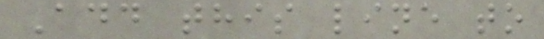Add this line to
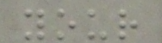your
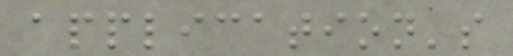application's
